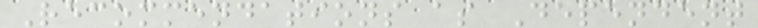Recommendations as Dependent
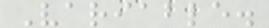Variable.
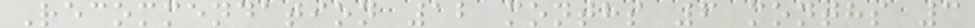Recommendation 12 months 6 months 3
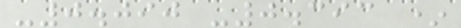-0.090 -0.393 *
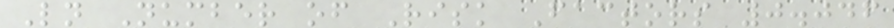Ln Number of Risk Factors 0.046
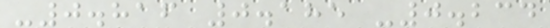-0.816 0.185 -0.234
